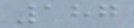187
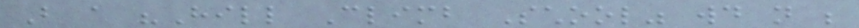But a "Hill Climb School" would not be
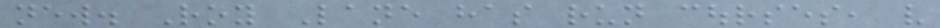new. Roy Lane has run courses, very
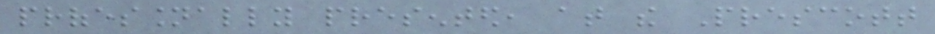professionally presented, at the Prescott
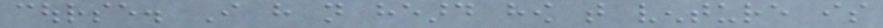course. I have not heard how that venture is
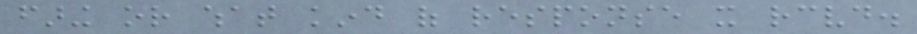faring or what kind of response it received.
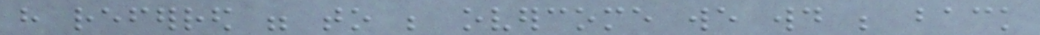have referred were to be overcome we would be back
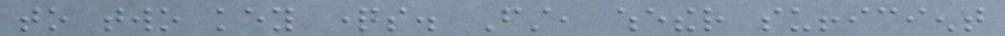to two key questions. First, whether sufficient
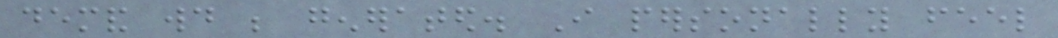demand would be generated. I personally feel
